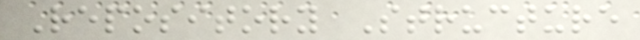Repository Structure
